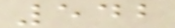542
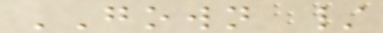GOWN /
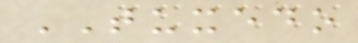TUXEDO
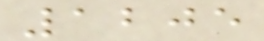1205
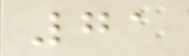71
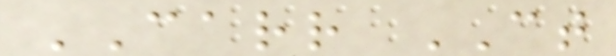CARR CT
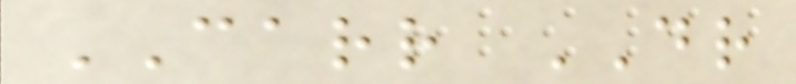CARR DR
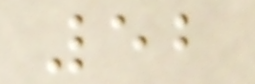52
